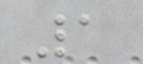1
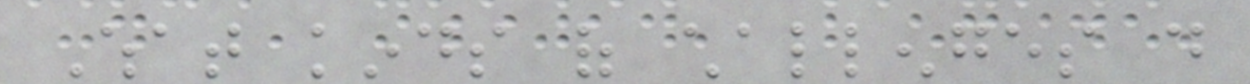What kinds of challenges do
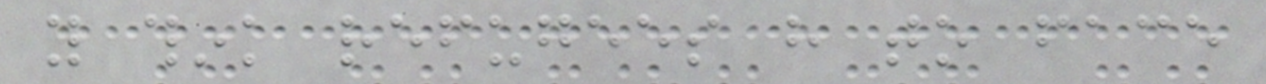you think refugees have to face
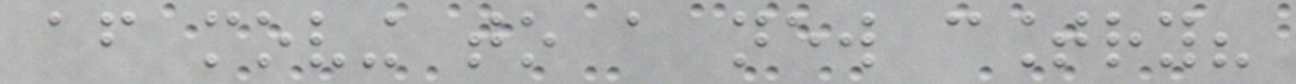after moving to a new country?
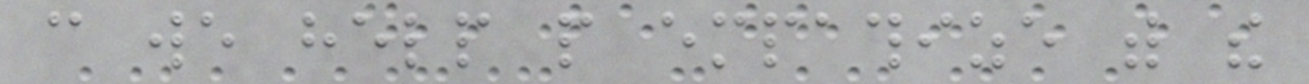can we help people empathize with the
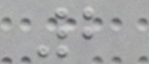2
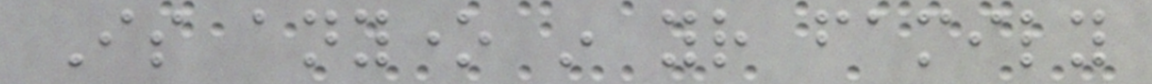Is anyone in your family
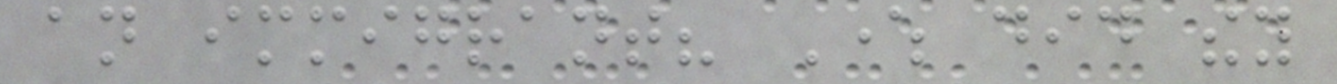an immigrant? Where did they
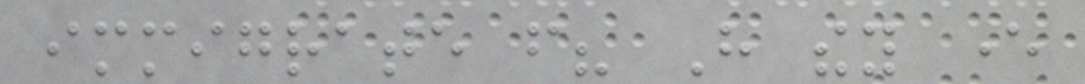immigrate from? Have they ever
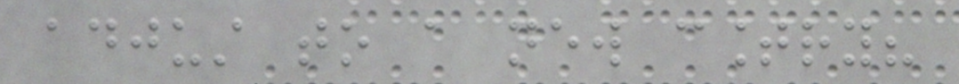adjust to a new country?
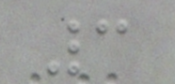3
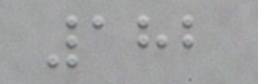182
